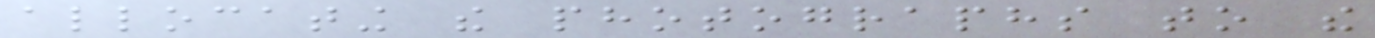allocating the photographs to the
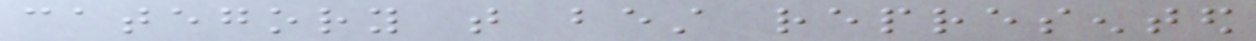category that best represented
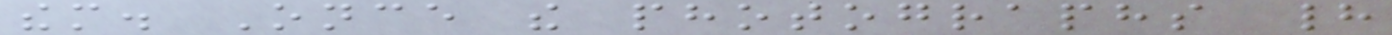them. Once the photographs had
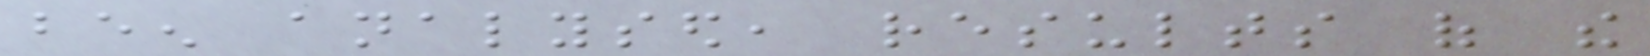been analysed, results of the
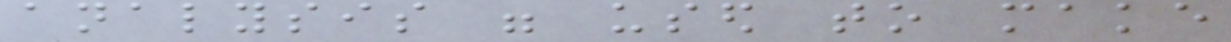analysis were used to make
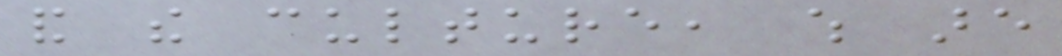and the culture, which are
